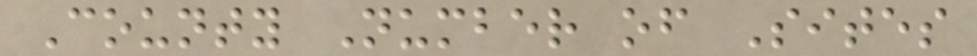County Number of Sites
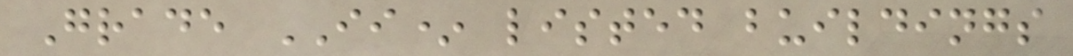Grade II* listed buildings
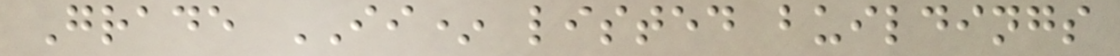Grade II* listed buildings
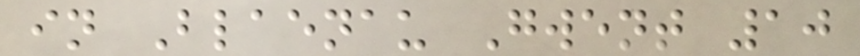in Blaenau Gwent 10
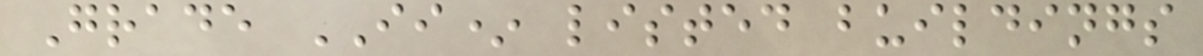Grade II* listed buildings
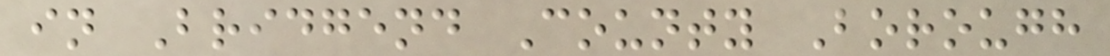in Bridgend County Borough
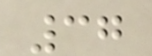37
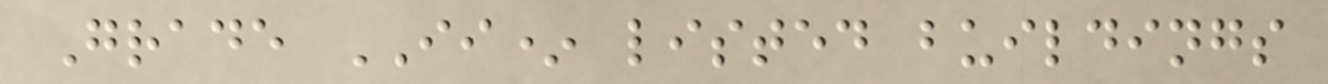Grade II* listed buildings
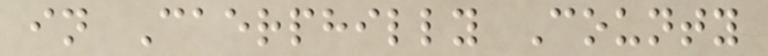in Caerphilly County
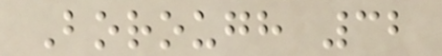Borough 32
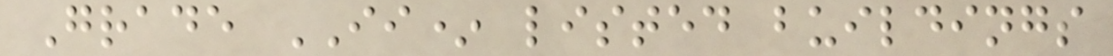Grade II* listed buildings
